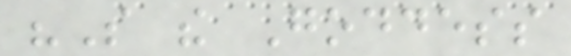"So the Goddess
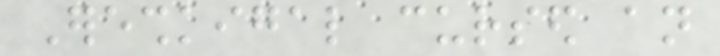Ereshkigal cursed an
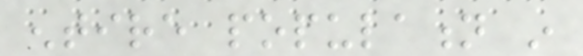entire population in
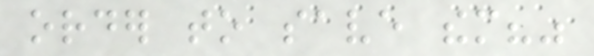order to save them?"
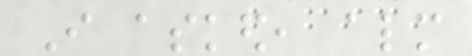I asked, almost
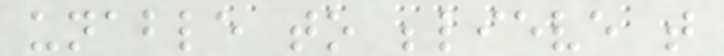unable to believe that
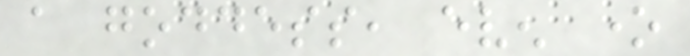a goddess, even one
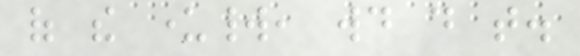of the underworld, would do that.
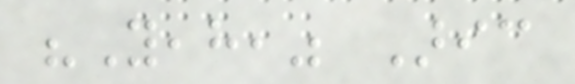"Yeah," Aric
